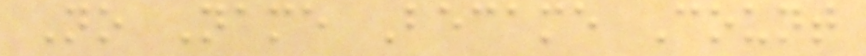No Name Became Count
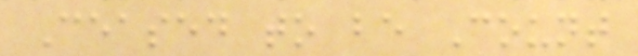Ceased to be Count
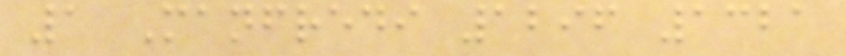1 Manfredi 1296 1321
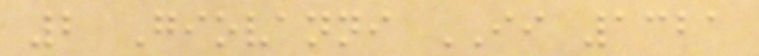2 Giovanni II 1321
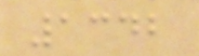1342
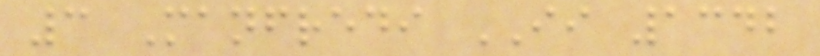3 Manfredi II 1342
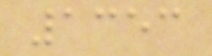1353
